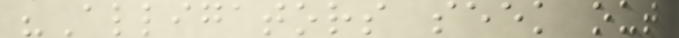"Alligators seek out
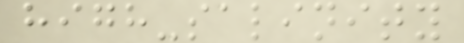high-salinity
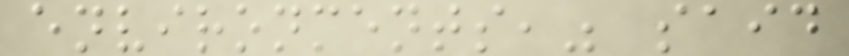environments," said
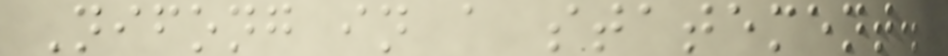Nifong in a statement.
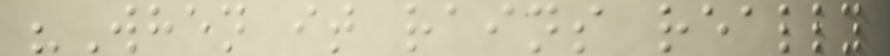"When it rains really
